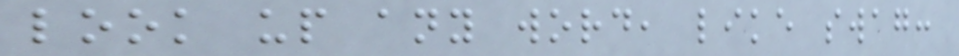look up any word, like swag:
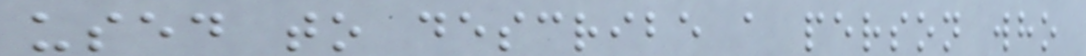used to describe a person who
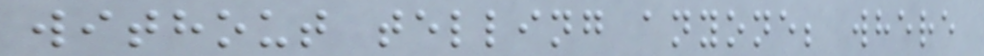without telling anyone; where
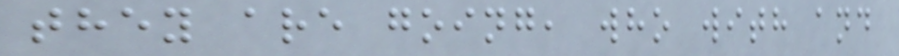they are going, who with and
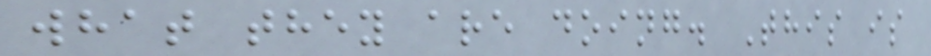what they are doing. This is
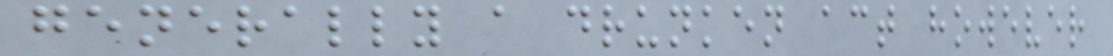generally a drunken act however
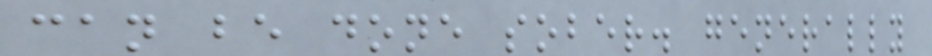can be done sober. generally
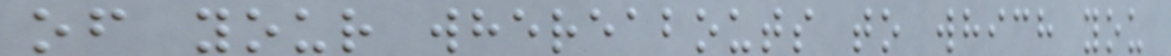of your whereabouts to which you
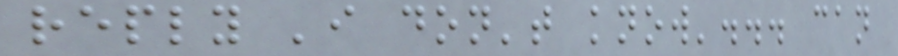reply 'i don't know'... can
